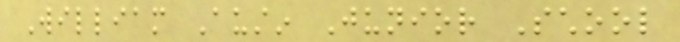William Austin Junior School
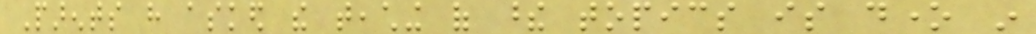Parents have asked the teaching of these topics is done in
